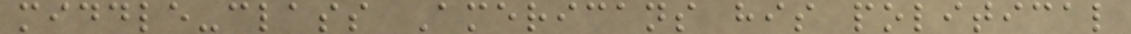middle-class Americans his political
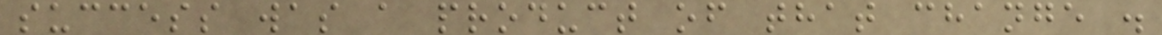success was a product of that change .
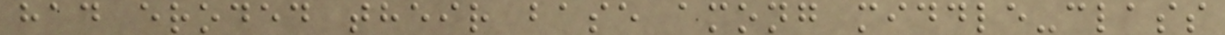had eroded their base among middle-class
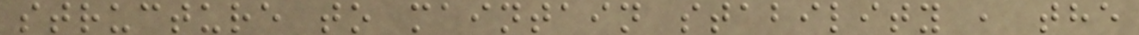structure to maintain stability , the
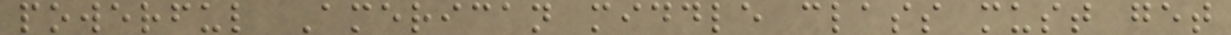powerful American middle class must get
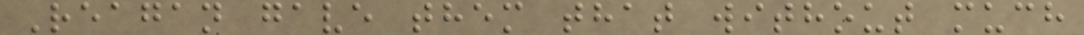Reagan gave them that without much
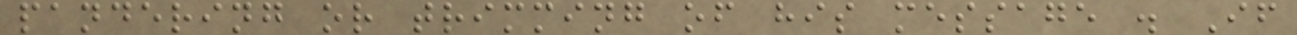pandering or trimming of his message . If
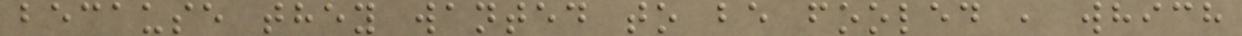because they wanted to be fooled , which
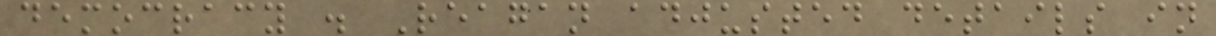democracy . Reagan adjusted details in
